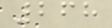268
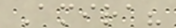Amira?
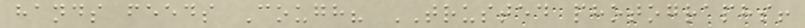hands feeds Cough? TRUSTED photographs!
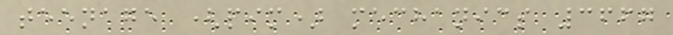teenage (pim) mechanics 3667
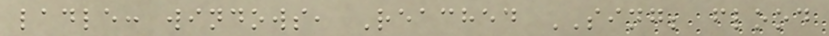ladle: windows, Reached SING; flood
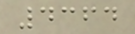4364
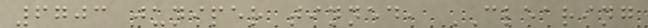6703 juniper tinned, CLEARING
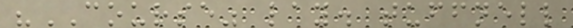"COURSE" lay. tuffnell
